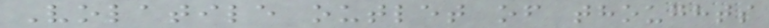Volatile outlet of thoughts
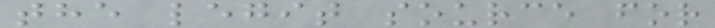the legit source for
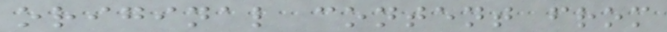original content from
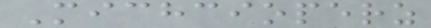Michcioperz
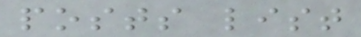posts list
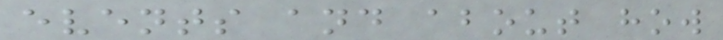events and about how
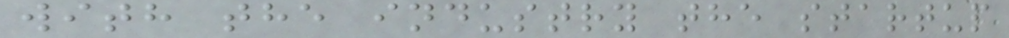with the industry the startup
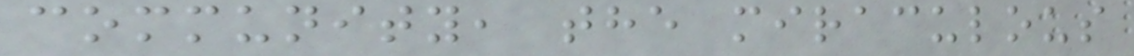community, the miraculous
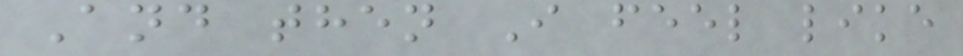And then I feel like
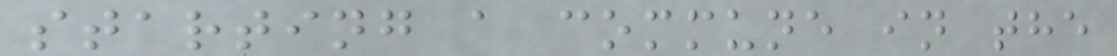starting a commune in the
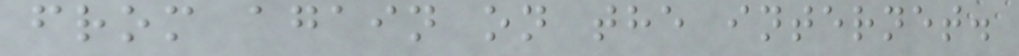from again on the internet.
